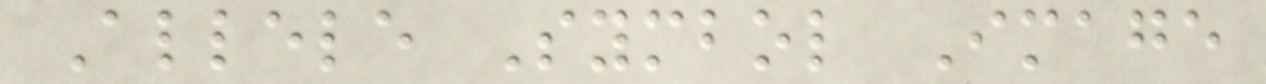Allele Symbol Image
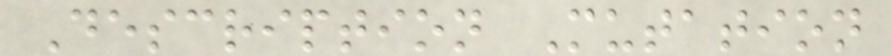Description Mutation
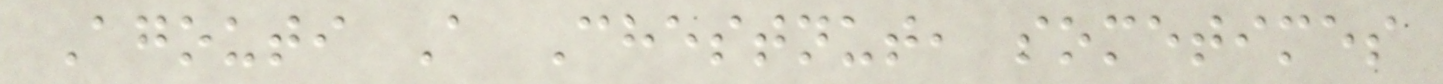Agouti A Chestnut, sometimes
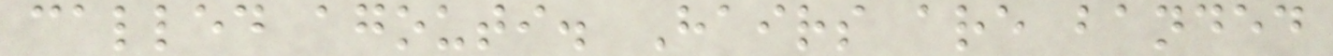called agouti. Hairs are banded
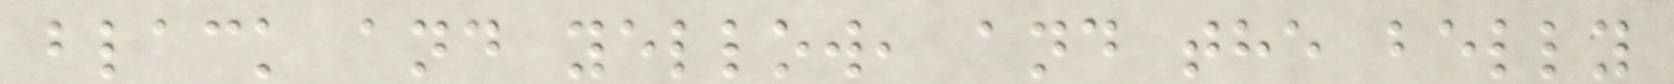black and yellow, and the belly
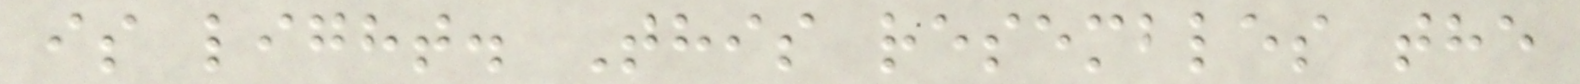is light. This resembles the
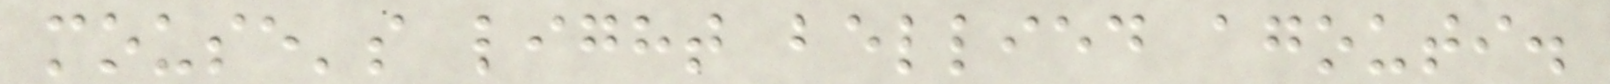mouse's light bellied agouti.
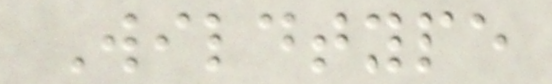Wildtype
